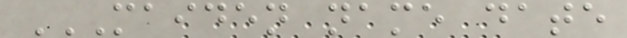MAIDEN NAME DATE
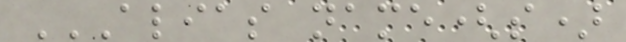ALIAS NAME(S)
